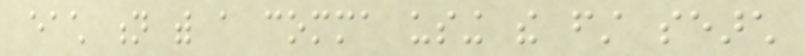each n with a comma using the first search
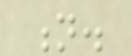n.
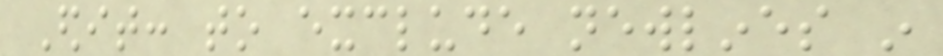Edit: to exclude newlines in
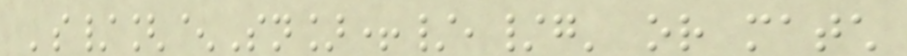's/[^Sn]+/,/g' or match
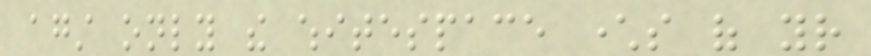against only the whitespace characters of your
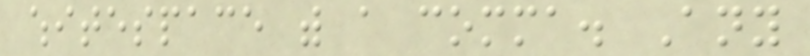whitespace with a comma. Any
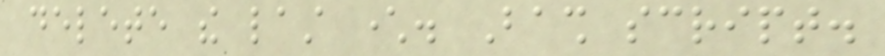delete the last character. Bash script.
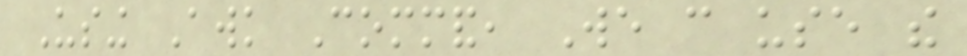Using Awk Command, We can use the
